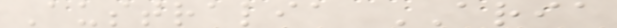Australia ARIA
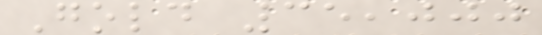Gold 35,000
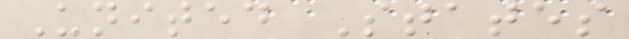United States
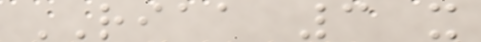RIAA 3 x
